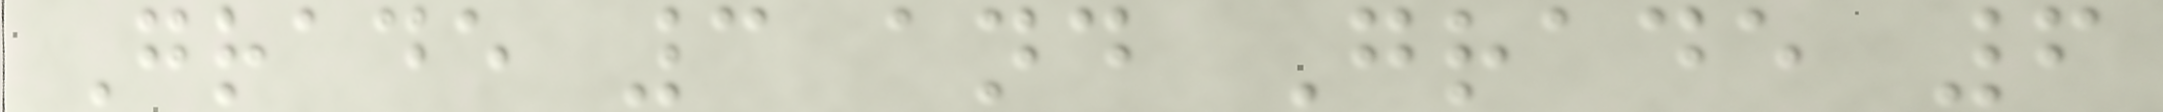Grade 3 and Grade 6
